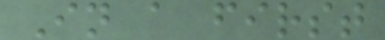In a first
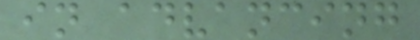in advancing
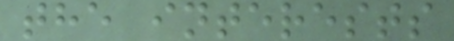the interests
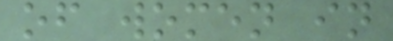of women in
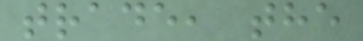trade, the
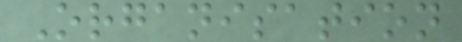Organisation
